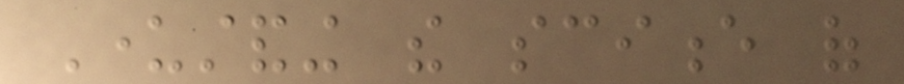Understanding the science of
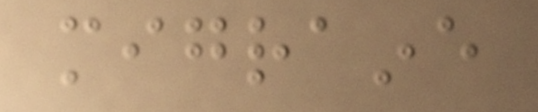migraine
